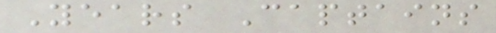Years Captains
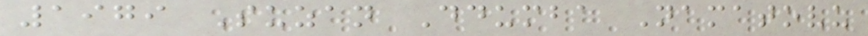1979 Suzan Ddumba Namatovu
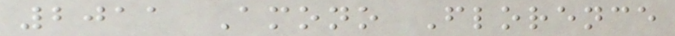2011 Amono Florence
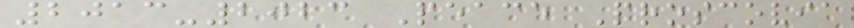2013-2023 Peace Proscovia
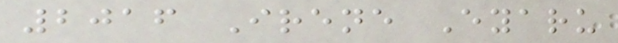2016 Irene Eyaru
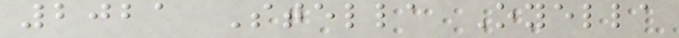2021 Stella Oyella
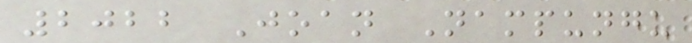2022 Joan Nampungu
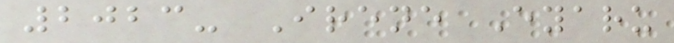2023- Irene Eyaru
